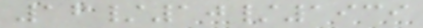16/10/1939
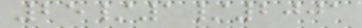25/1/2001
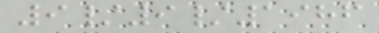9/9/1986
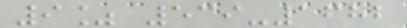9% 539-1682
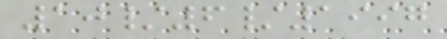10/6/1997
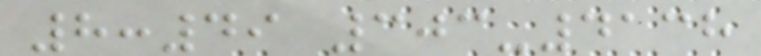8:49 303-4138
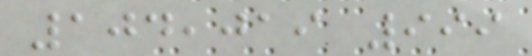104,019 999
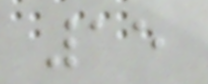15
